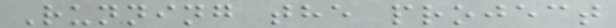Running the project
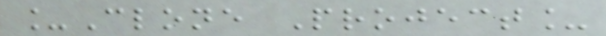_Clone Project_
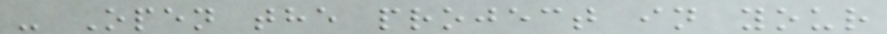- Open the project in your
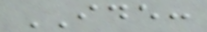IDE:
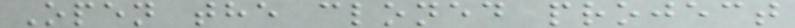Open the cloned project
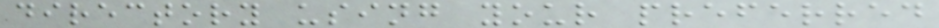directory using your preferred
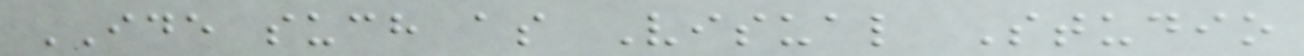IDE such as Visual Studio
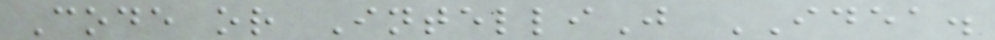Code or IntelliJ IDEA.
